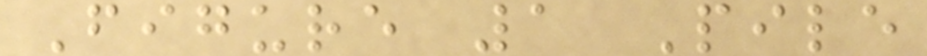Figure 1 Pile
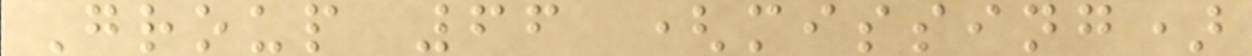Group 66 (missing)
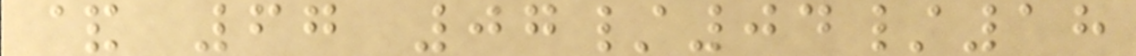& 67 07/04/18
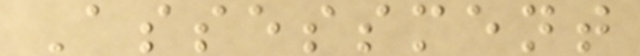Assessment
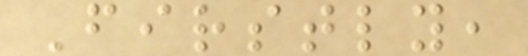Firstly,
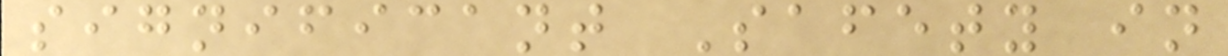significant Safety in
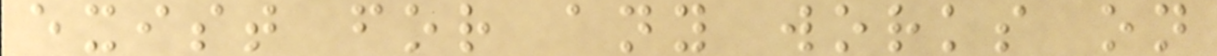exist for any works on
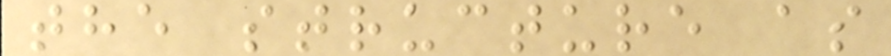the structure as
